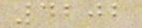4202
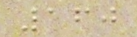160
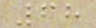68
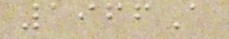1966A
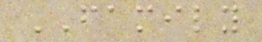FAMILY
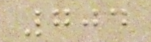704
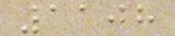1108
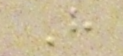H
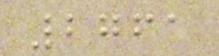2761
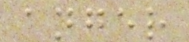anger
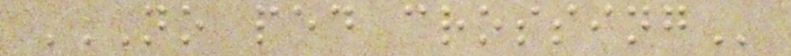NO PED CROSSING
